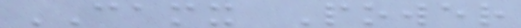CAMX Power
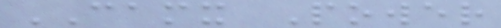CAMX Power
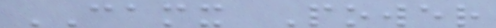CAMX Power
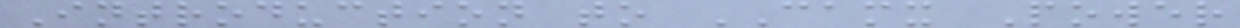Introduction to CAMX Power
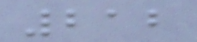212
